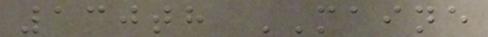130th MAINE
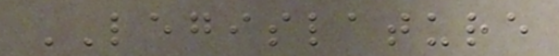LEGISLATURE
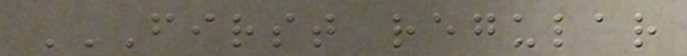FIRST REGULAR
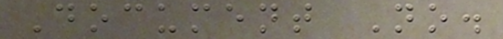Document No.
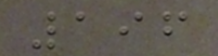196
